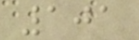101
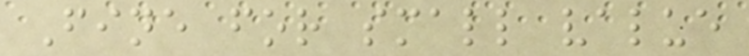Fine for small value
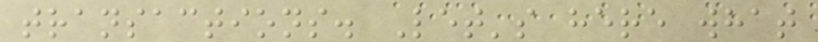transactions. Let's here what
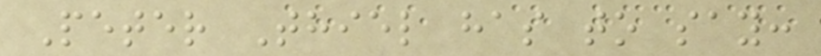Peter Thiel has to say:
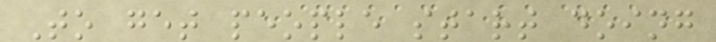To get people start doing
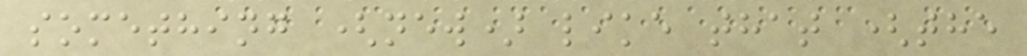something (new) like that (the
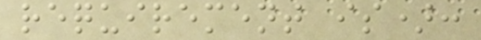requirement is):
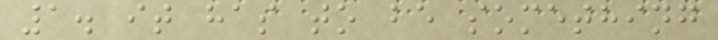1. it has to be something
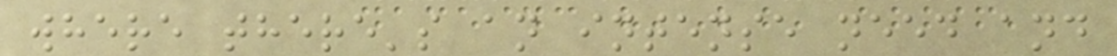where there's an intense need and
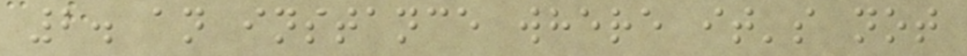2. an instance where it's not
